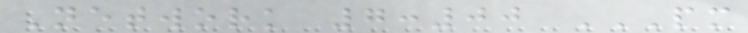Network 7:00 PM
